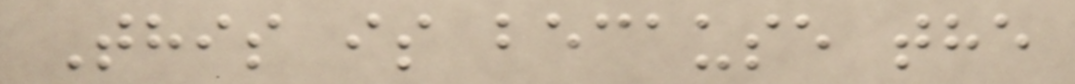This is because the
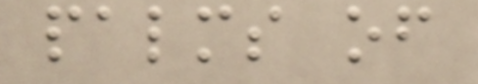palms of
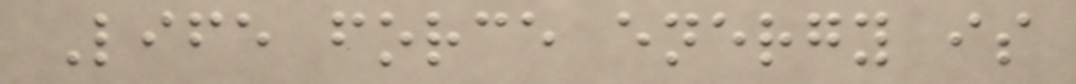Life force energy is
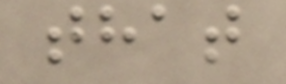that
